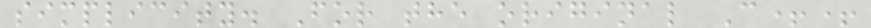simplicity. For the original C++
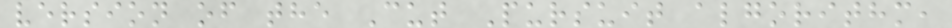version of the Cut Pursuit algorithm,
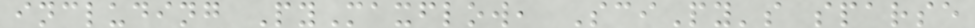including PyMaxflow, SciPy's sparse
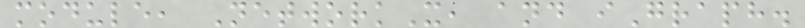module, NetworkX, and iGraph.
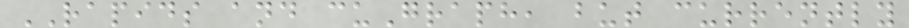RAPIDS and cuGraph, but currently
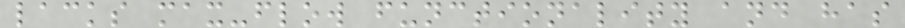lacks max-flow functionality and has
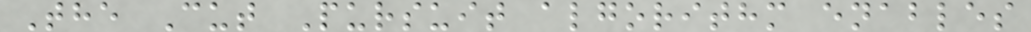The Cut Pursuit algorithm enables
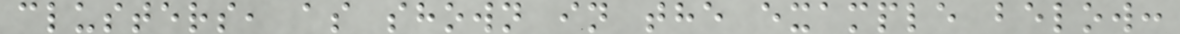clusters, as shown in the example below:
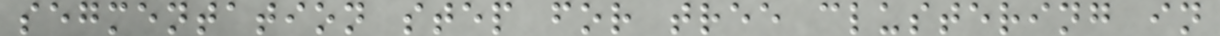segmentation step for tree clustering in
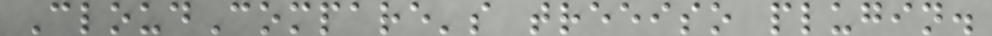CloudCompare's treeiso plugin.
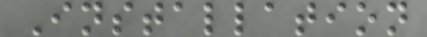Installation
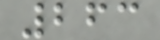263
